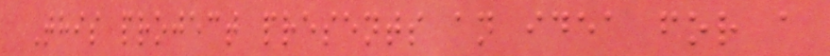This project presents an idea for a
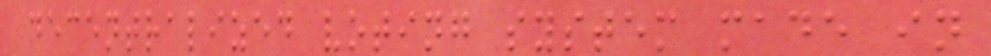decentralized voting system made in
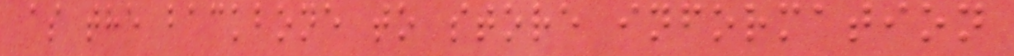as the backbone to store information
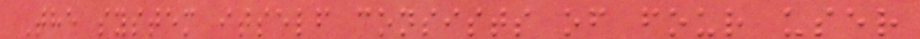The system itself consists of four user
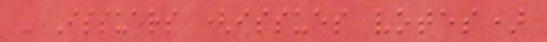- Issuers (issues votes)
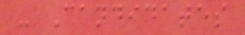- Candidates
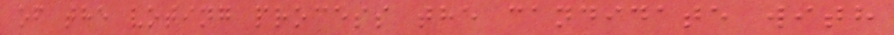of the voting process the candidate with
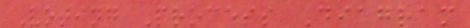Voting Process Diagram
